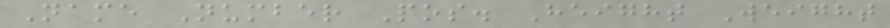Name Number Pos. Height Weight
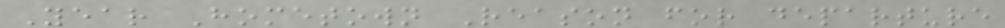Year Hometown Reason for departure
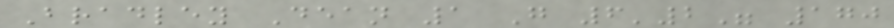Bradley Dean 1 G 6'2" 170
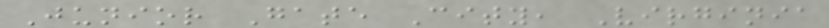Junior Gate City, Virginia
